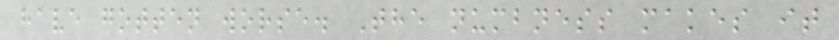have gotten worse. The numbness makes it
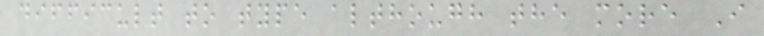difficult to type although the more I
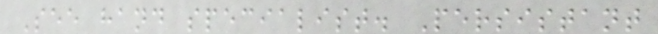See hand specialist. Persistant
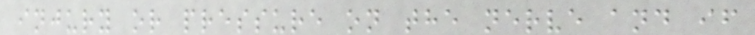injury or pressure on the nerve and if
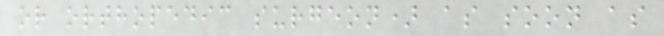or orthopedic surgeon) as soon as
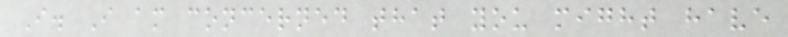I. I am concerned that you might have
